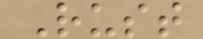Rust
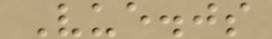Vue.js
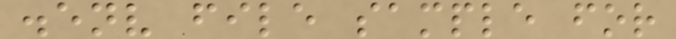.env file sample for
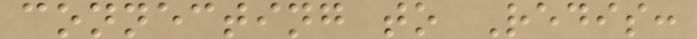connecting to Redis:
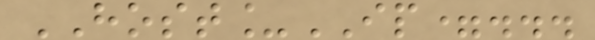HOST_IP=...
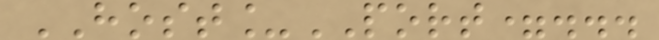HOST_PORT=...
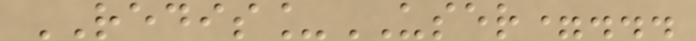REDIS_USER=...
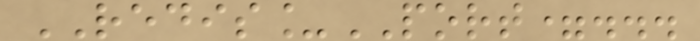REDIS_PORT=...
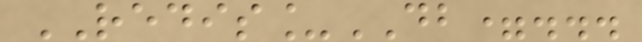REDIS_DB=...
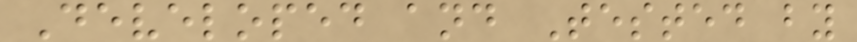Developed and Tested by
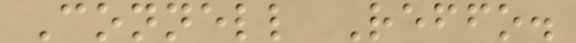Connell Reffo.
